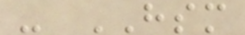- HSM
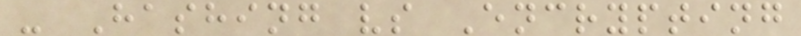- Hashing vs Encrypting
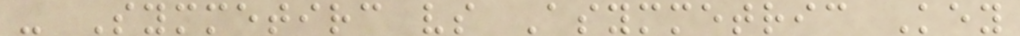- Symmetirc vs Asymmetric Key
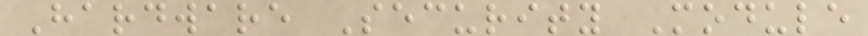Hardware Security Module
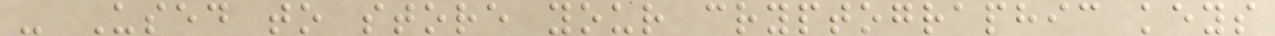- Used to store your cryptographic keys
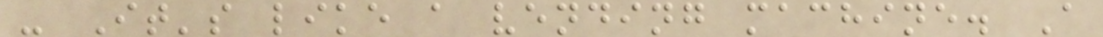- It's like a vending machine. A
